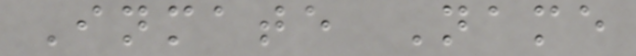Inmate Name
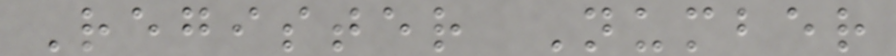Register Number
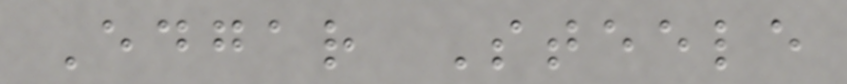Edgar Steele
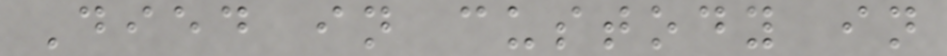Died in custody in
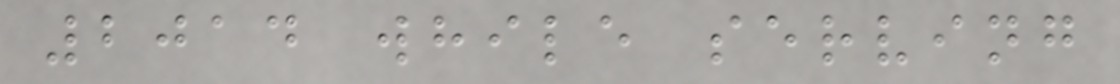2014 while serving
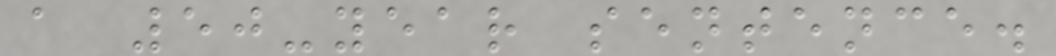a 50-year sentence.
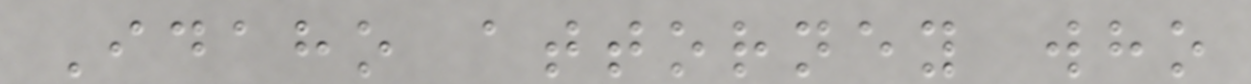Idaho attorney who
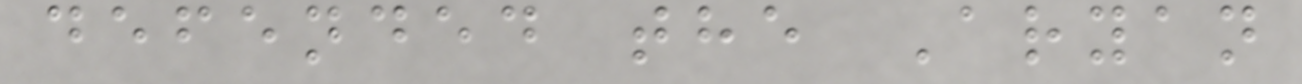defended the Aryan
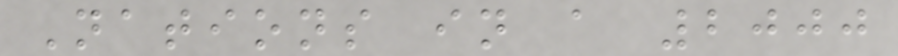Nations in a 2000
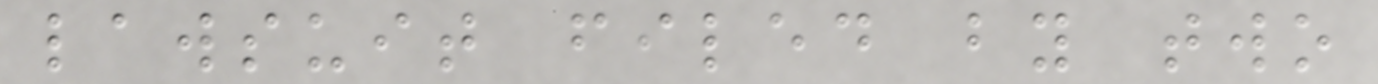lawsuit filed by two
